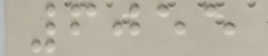6055
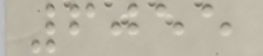6055
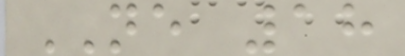NE 18
